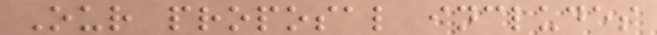Our proposal includes
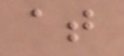at
